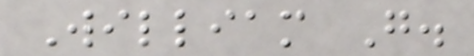William G.
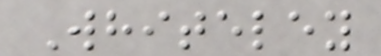Whiteley
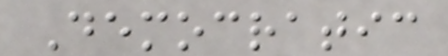Democratic
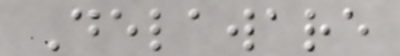Delaware
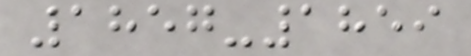1857-1859
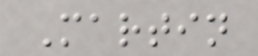Martin
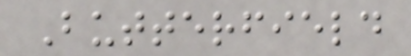Butterfield
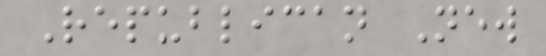Republican New
